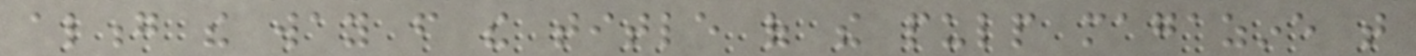along the way from the title of the pulp magazine that
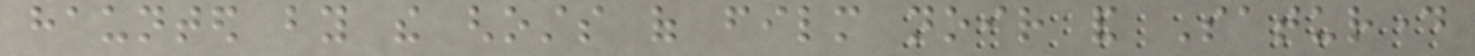haunted by the ghosts of film noir and Saturday
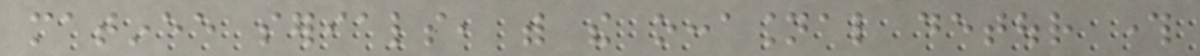matinee serials, with the occasional detour through
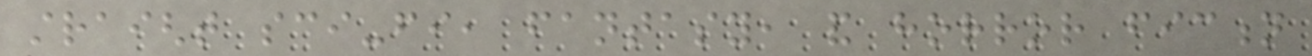straight sci-fi, fantasy, and horror fiction
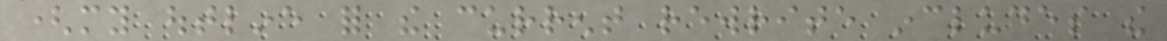(my outline for the current rewrite includes the
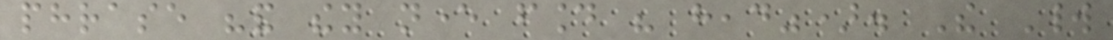phrase "and they never found his head"). The World
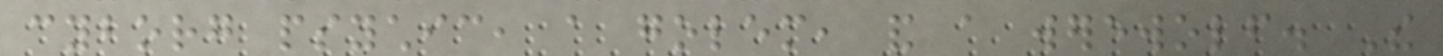cyborg psychic, a golem, and a werewolf. The
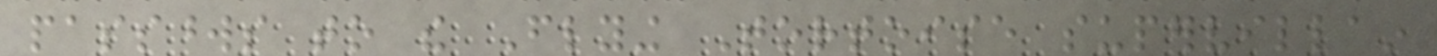passwords to the Flying Tortoise supervillain
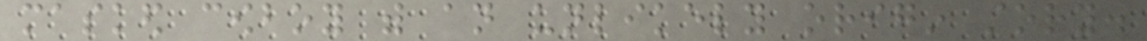masked cowboy with an unlikely origin story.
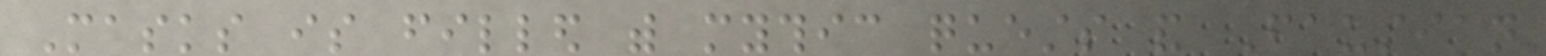Masks is filled with mythic quests and Faustian
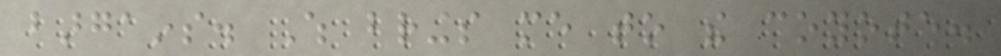bargains. Which brings me to the coyote.
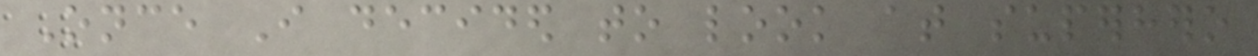Once I decided to look at superhero
